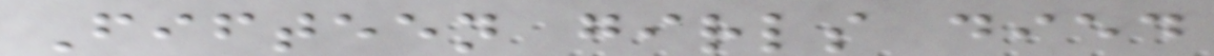Fifteen girls died
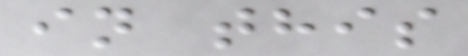in this
